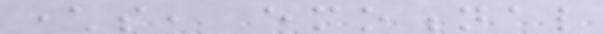characters, emotional
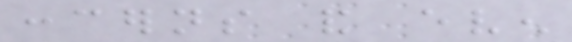concerns and even
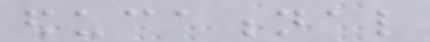educational
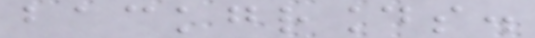backgrounds.
